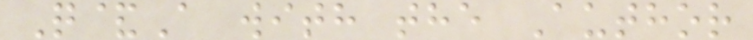Q&A with the Author
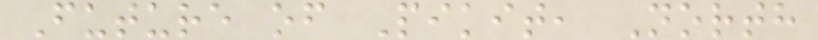Future of Pikit, North
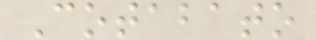Cotabato
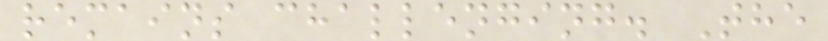remains challenging. The
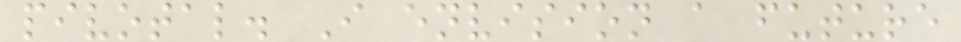pivotal. I envision a future
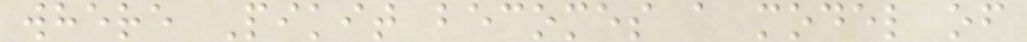where Pikit becomes a model of
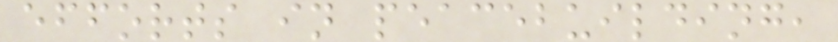efforts in peacebuilding,
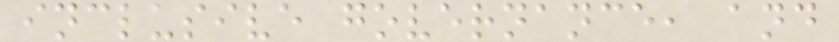inclusive governance, and
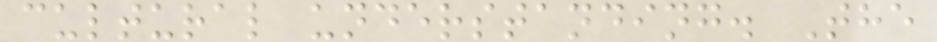cultural understanding. The
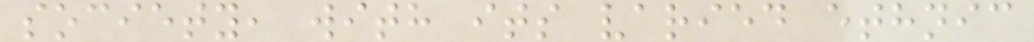society, with its varied ethnic
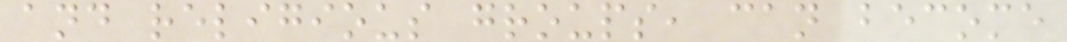and religious groups, can become
